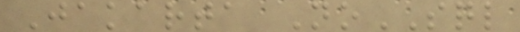Jakarta NoSQL
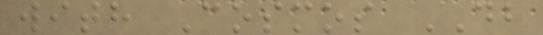with Cosmos DB
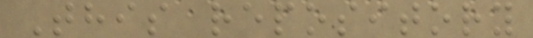This repository
